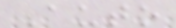Auto
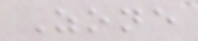Zone
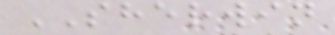SHERWIN
